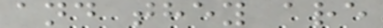and they are
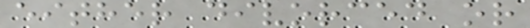either divorced or
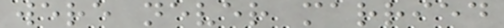were never married
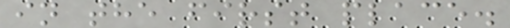in the first place.
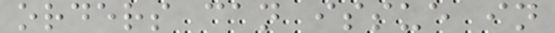orders can issue in
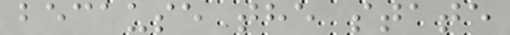because the state
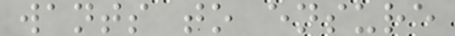wants to ensure
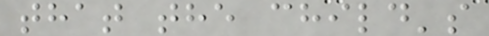that the child's
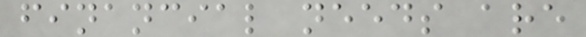financial needs are
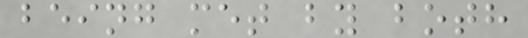being met by both
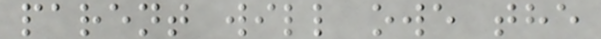parent will owe the
